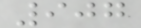907
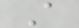A
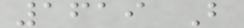1619 B
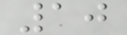10
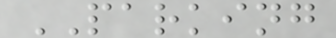PARKING
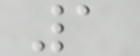1
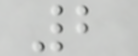2
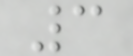3
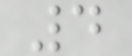4
